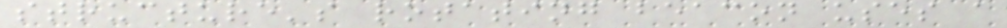structure's rotating beacon uses a
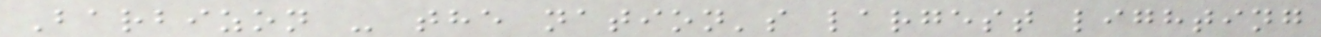Barbizon - the nation's largest lighting
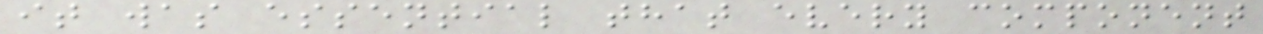it was essential that every component
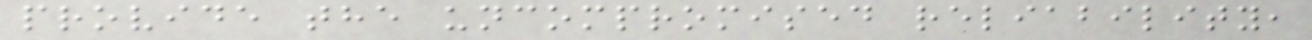provide the uncompromised reliability,
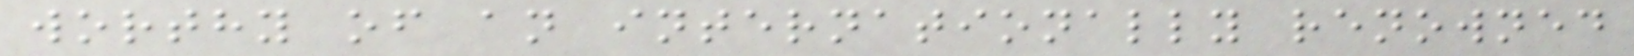worthy of an internationally renowned
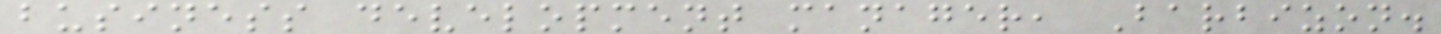business development manager, Barbizon.
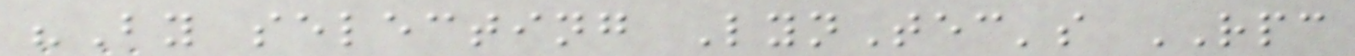"By selecting LynTec's RPC
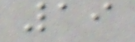19
